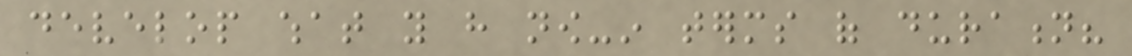develop what you have now-in terms of duration?
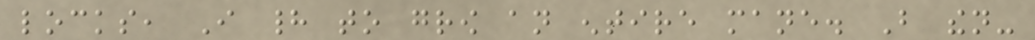locks, I had to grow an entire mane. But then-
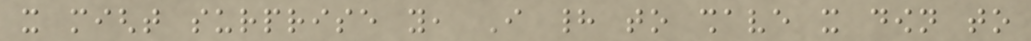it might surprise you, I had to shave it down to
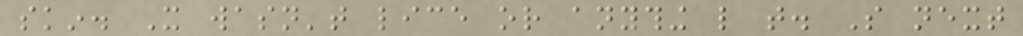skin. It wasn't lice or anything like that. So next
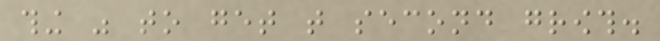thing was to get that second growth.
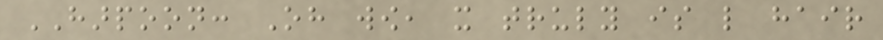HARPOON: Oh wow, it truly is like hair
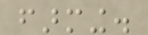farming.
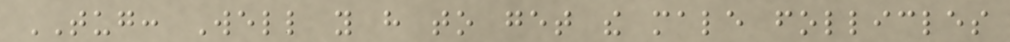TUG: Well you have to get the male follicles
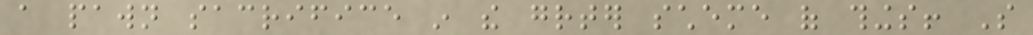a pawn sacrifice in the greater scheme of things! So
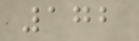172
